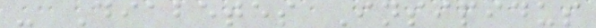- Diabetes Insipidus
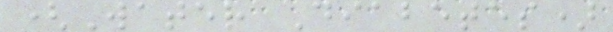(Water Diabetes)
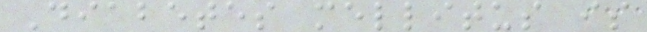Diabetes mellitus is
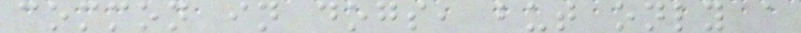common in dogs, but only a
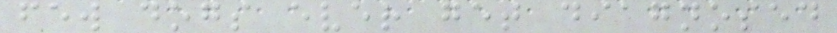few dogs ever get diagnosed
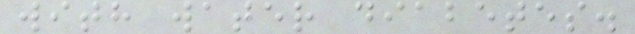with water diabetes.
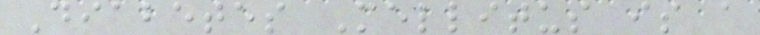Diabetes Mellitus is a
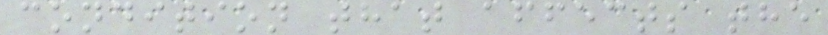condition that affects the
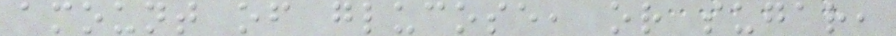amount of glucose, or sugar,
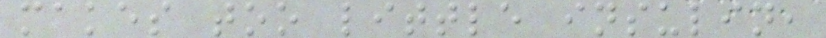makes too little insulin,
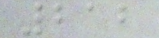212
